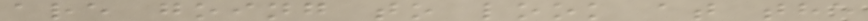are going to look at the
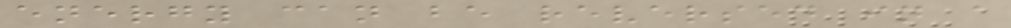energy can be reversed in a
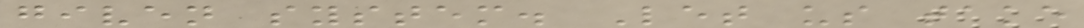given system. Let us take
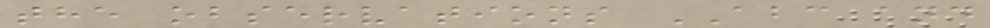the observations ABC and
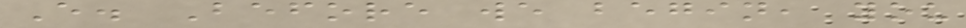E. Before we begin, you
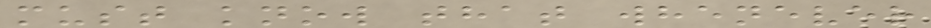must know that whenever
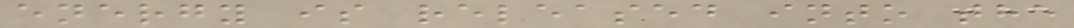energy is released into the
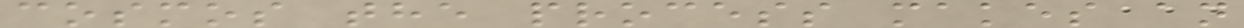cosmos the process makes an
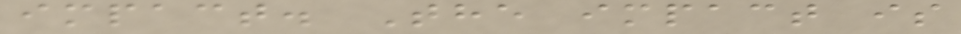impact. The impact is
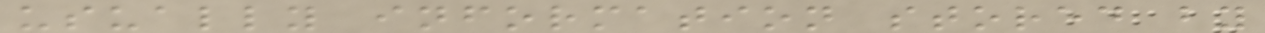usually information stored by
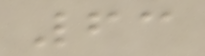63
